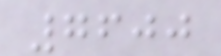7600
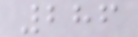286
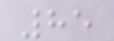85
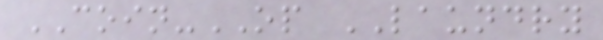COIN-OP LAUNDRY
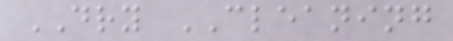DRY CLEANING
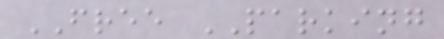FREE PARKING
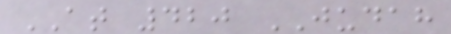AT 420 JUDAH
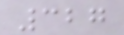327
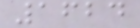1624
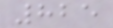825
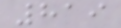819
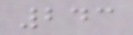243
